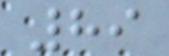89
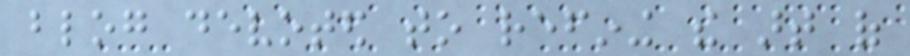blog devoted to refining the art of
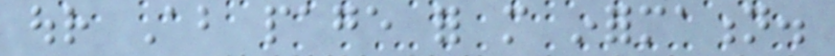our About page for more information.
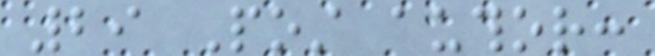29 Post author:
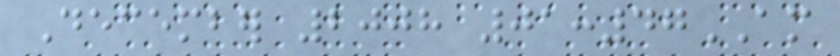December 2008 01:47AM
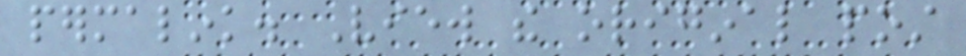permalink. View the original post
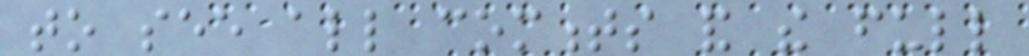to see all comments and the full
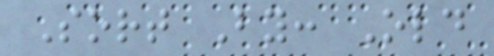Sort By: Old
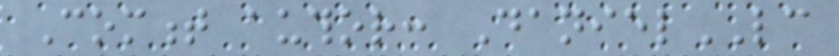Comment author: DanielLC
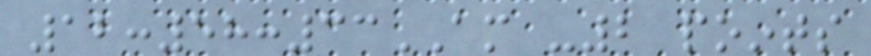12:58:33AM -2 points
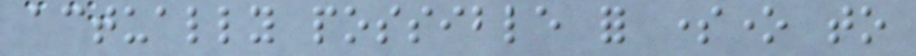actually possible for someone to
